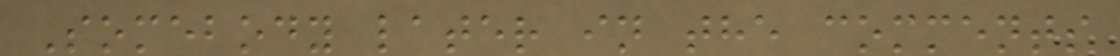Somebody later in the comments
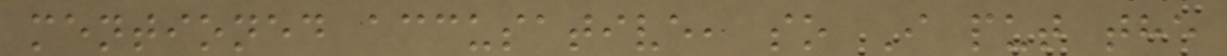mentioned accusative, so I put the
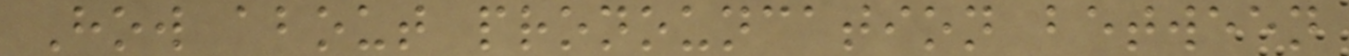How about pronouncation between
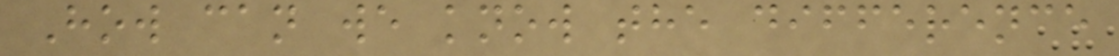How can we know the difference
